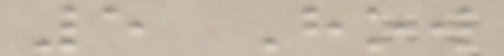5 How
